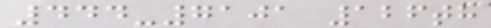444-7101 126th
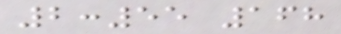2:55 168
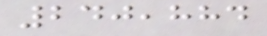240,884
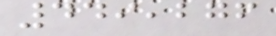449,276
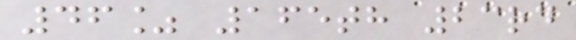46% 165th 23rd
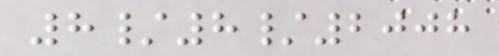8/8/2008
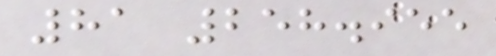81 258.955
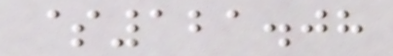$121.08
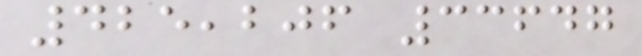425,206 33647
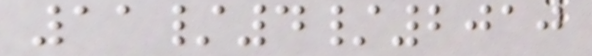11/4/2010
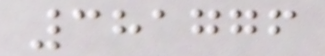381776
